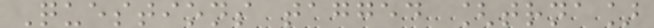Questions tagged [trna]
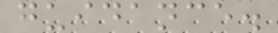guidance.
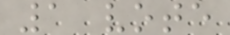1 vote
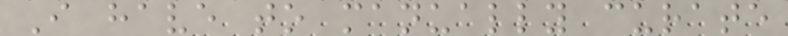I have to manually curate
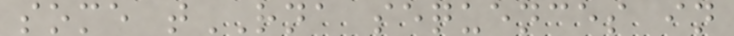some tRNA sequences in
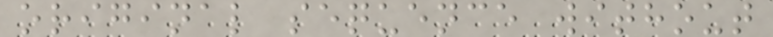original sequence without
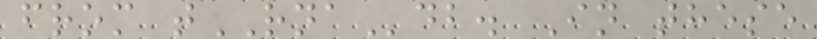from tRNAdb. In these
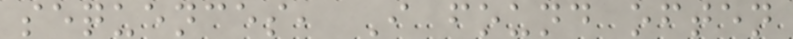sequences, I found often
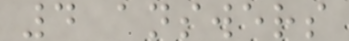4 answers
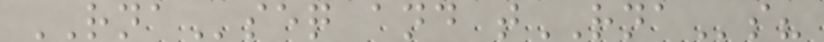RNAseq and tRNAs?
